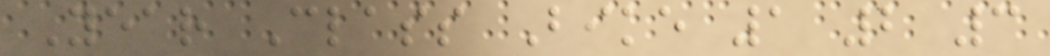Year Class Bike 1 2 3
